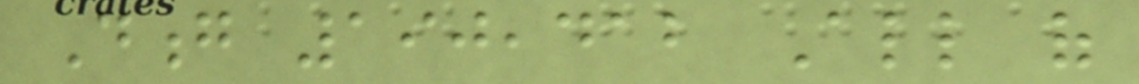Dong 190,412 All of
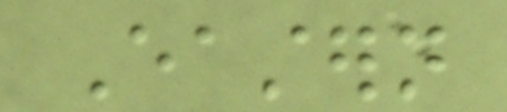Eastern
